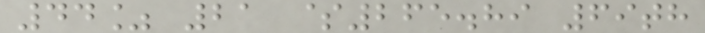44% 21 $265.89 69th
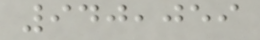940,059
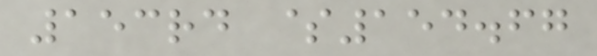153rd $154.67
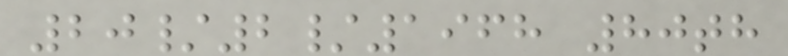20/2/1968 80th
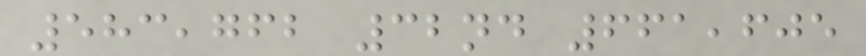583,762 32nd 661,605
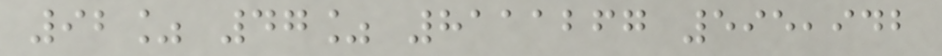92% 47% 8111267 595,942
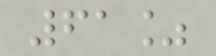61%
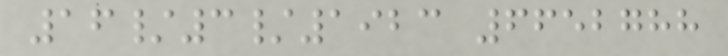16/3/1923 6652788
